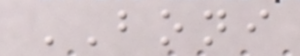BONI
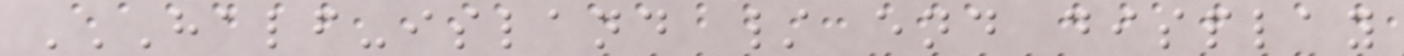HALF-ISLAND / END DISPLAY
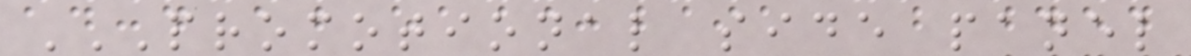PROMOTIONAL SIDE PANEL
